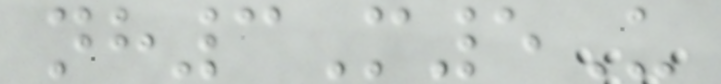nh3M5U
